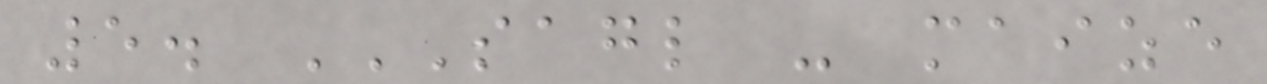5. SAGL - MAIZE
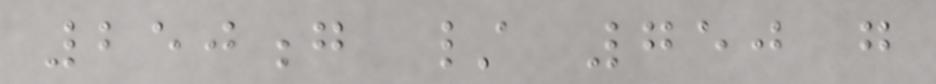250g / 750 g
